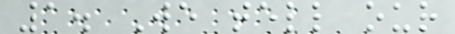1. We tell our
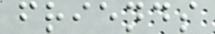friends
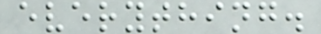everything.
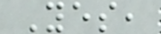Yes,
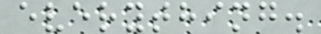everything.
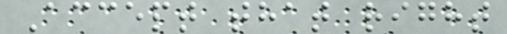Accept that right
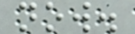now.
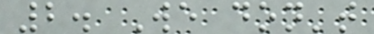2. We don't
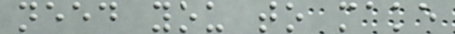need you to make
